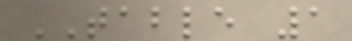TABLE 1
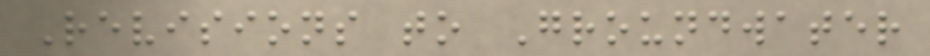Revisions to Groundwater
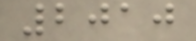2010
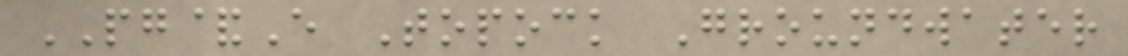PG&E Topock Groundwater
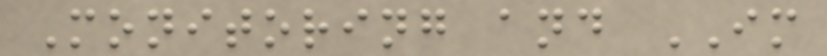Monitoring and IM
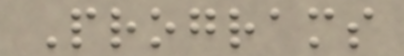Programs
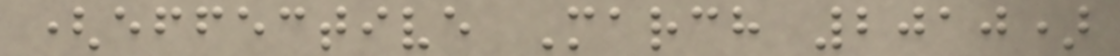(effective March 2010)
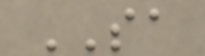SA
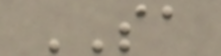SA
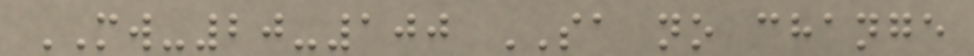MW-20-100 SA no change
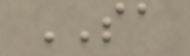SA
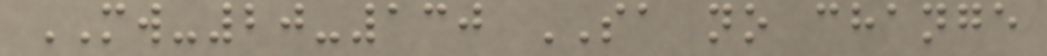MW-20-130 SA no change
